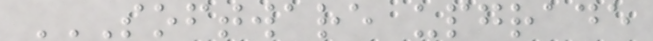SOFTWARE UPGRADE
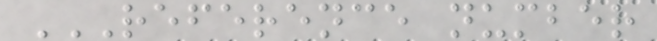REFERENCE NUMBER
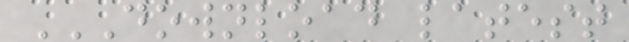DOWNLOAD LATEST
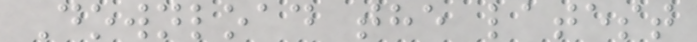Download the latest
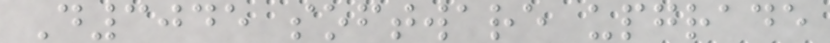D3045 software upgrade
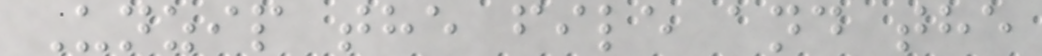Unzip the file and the
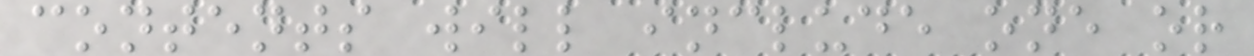contents will include one or
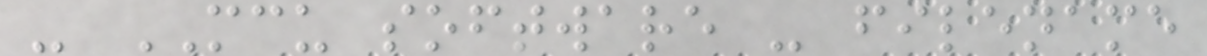- MCU software - filename
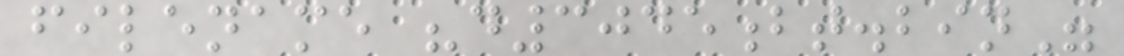filename "d3045bt.bin"
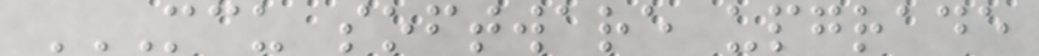MCU SOFTWARE UPGRADE
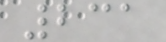231
